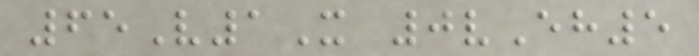65V1X 0vEh5
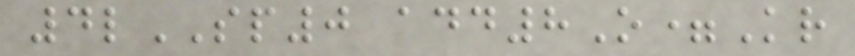4lSP0 add8O=Kr
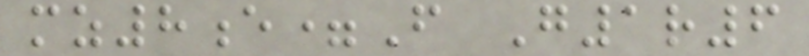mz8e=F G1r6
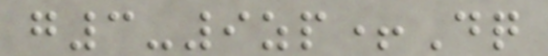g3-9zp+Dq
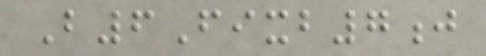B6Fixb7j
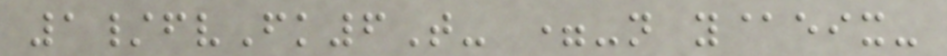1/fvFk6T- =-n y@eix-
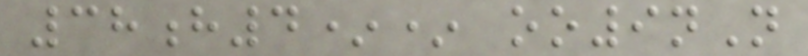38h4** oo9nN
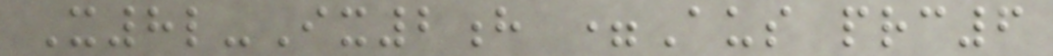X8l-Ix2h =Aus prc6
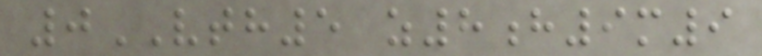0VTH5 z8h9m9
